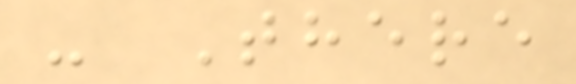- There
